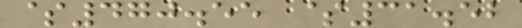$470.55 $31.52
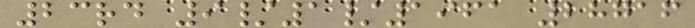23rd 9/1/1961 28716
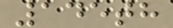145th
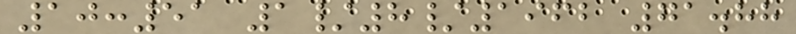10:51 1/8/1962 71.88
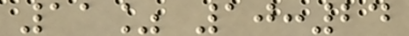11% 10:24
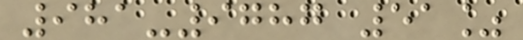981-9787 51%
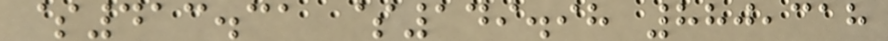$413.31 $149.98 880,318
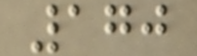170
